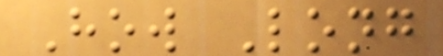How Long
